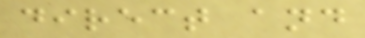direct and
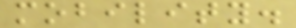mobility.
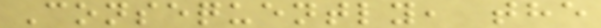Consequently, the
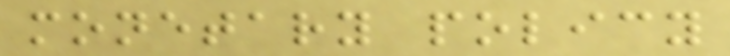monetary policy
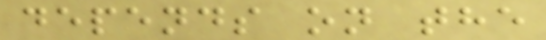depends on the
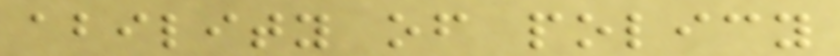ability of policy
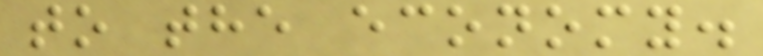to the economy.
